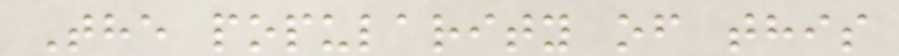The popularity of this
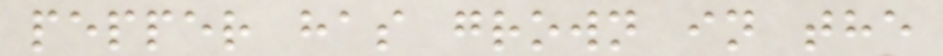pepper has grown in the
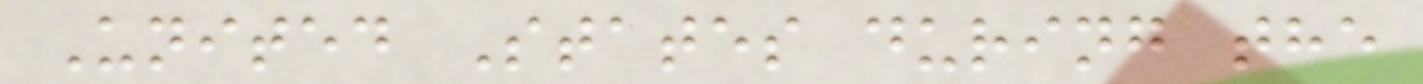United States during the
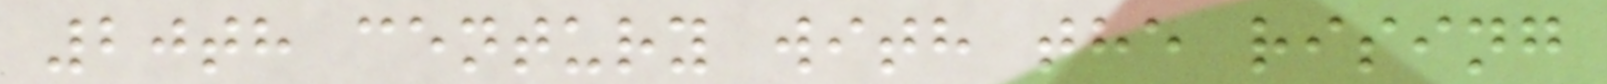20th century with the rising
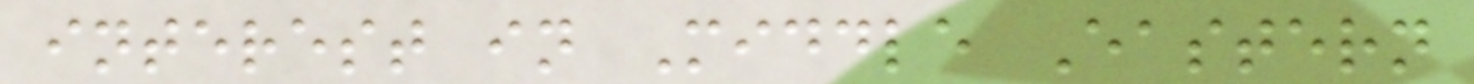interest in Middle Eastern
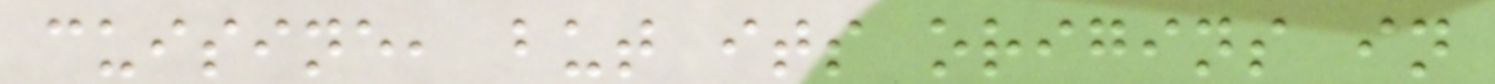cuisine, but its origins in
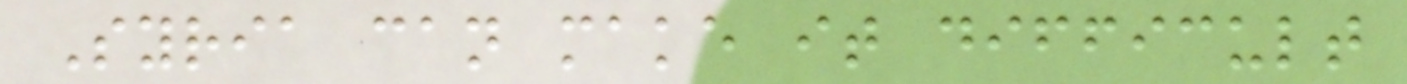Syria can make it difficult
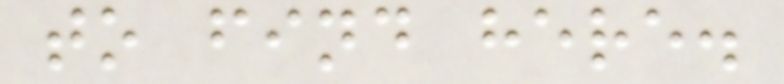to find here.
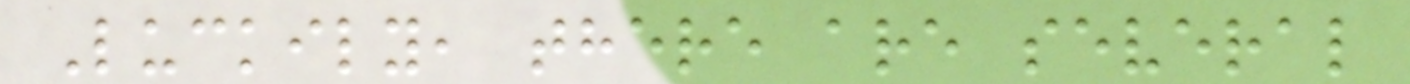Luckily, there are several
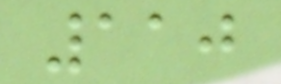110
